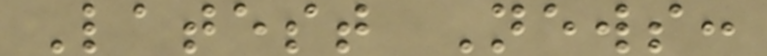Latest News:
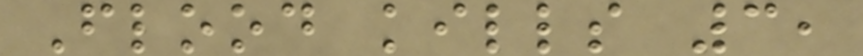Flood kills 3,
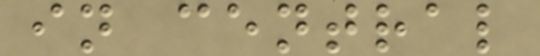in central
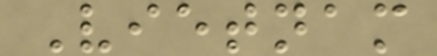Vietnam
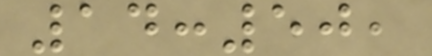14:50,
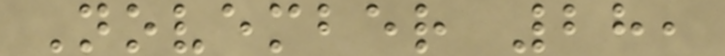November 28,
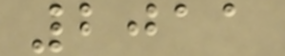2011
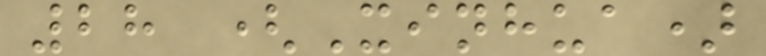28 (Xinhua)
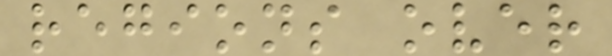regions over
